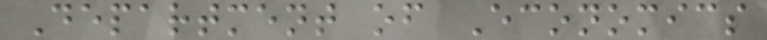Department of Economics
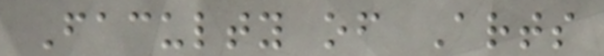Faculty of Arts
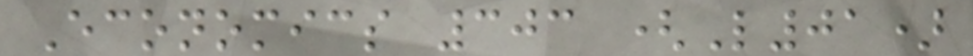Economics 303 (L01)
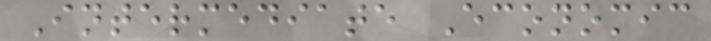Intermediate Economic
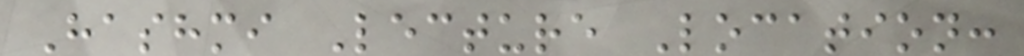Hashmi Lecture Location:
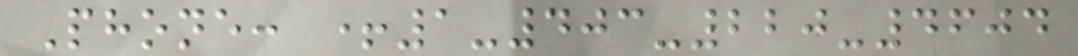Phone: +1-403-220-4604
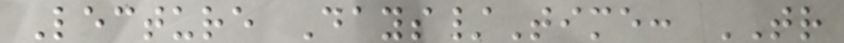Lecture Days/Time: TR
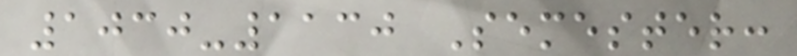1030-1130 Semester:
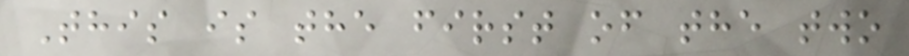This is the first of the two
